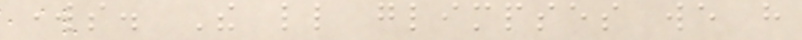works. The little glimpses we have
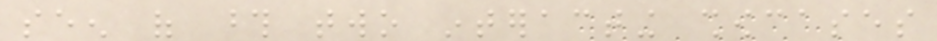seen of those two interacting showcases
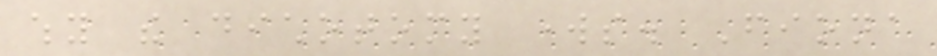why the dichotomy works. Fiona
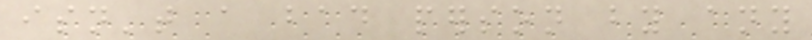isn't a bad person by any
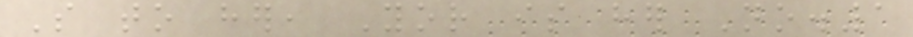So to her, Yor is her No.1
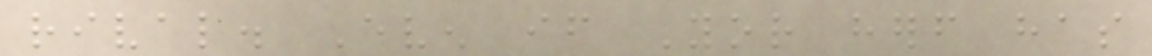rival. Even if Yor herself has
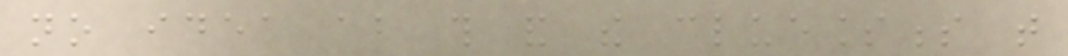no idea about this and the cluelessness that
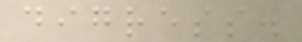digress.
